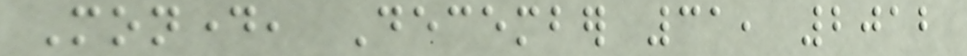Monday, December 31, 2012
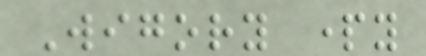Wigory party
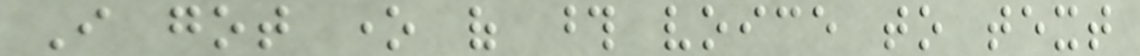I got one of those voice to text
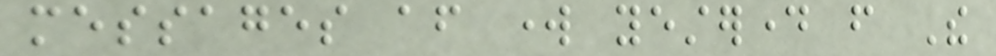messages after work yesterday from The
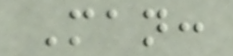Man:
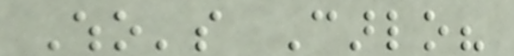Who's Carlo?
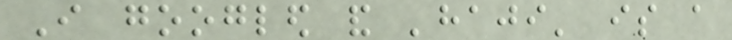I googled and 'haji' is a
